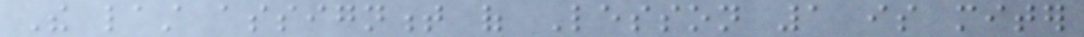The last assignment of Lesson 1 is miter
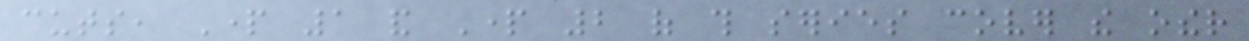cuts, Part 1 and Part 2 of this series cover the other
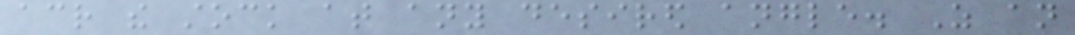across the stock at any desired angle. As an
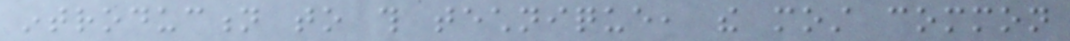introduction to this technique, the most common
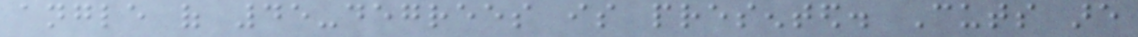angle of 45-degrees is presented. Cuts are
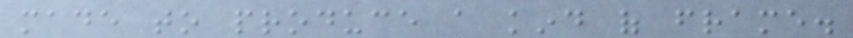made to produce a kind of frame.
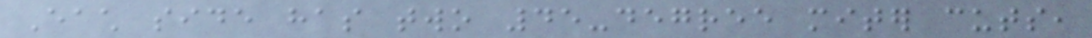Each side has two 45-degree miter cuts,
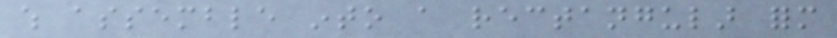which assemble into a rectangular form
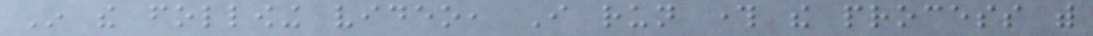In the following video, I run through the process with
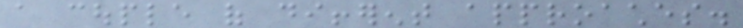a couple of different approaches.
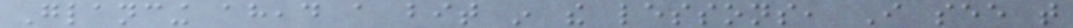Glancing ahead a bit in the lessons, I see that
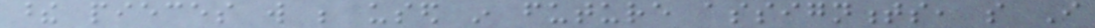these pieces will be used in future assignments, so I
